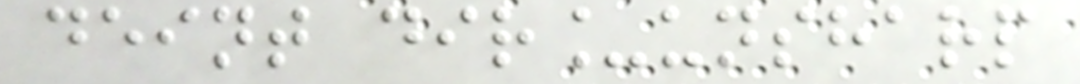deint dir_unsharp
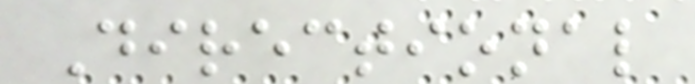Directional
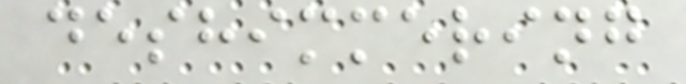deshimmering
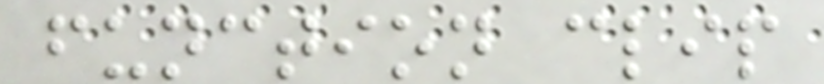function clip
